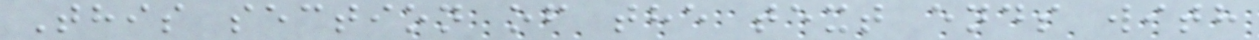This section of the text ends with
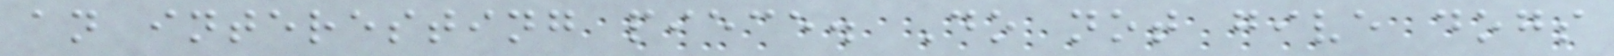an interesting piece. Do not give dogs
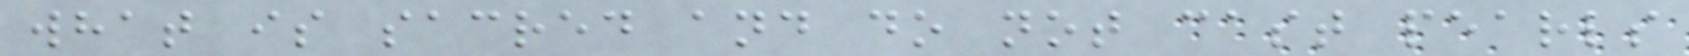what is sacred and do not cast pearls
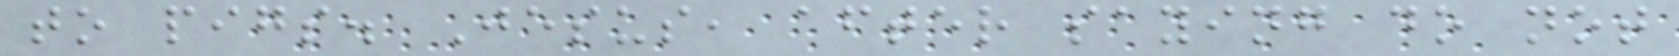to pigs. Jesus, after saying do not
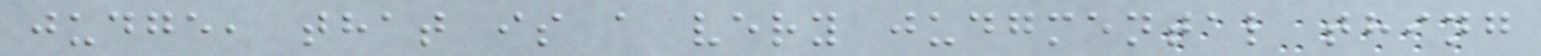judge, that is a very judgmental thing
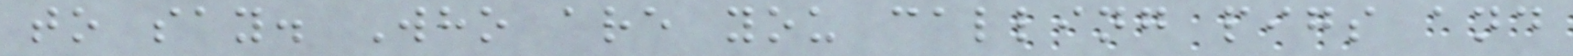to say. Who are you calling pigs and
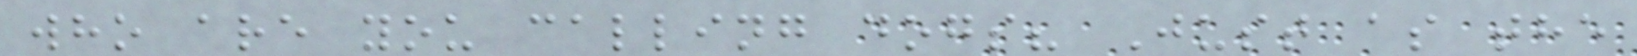who are you calling dogs? Just as the
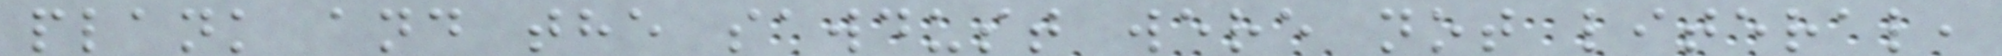plank and the sawdust were not literal,
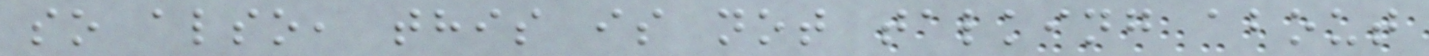so also, this is not talking about
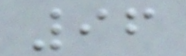96
